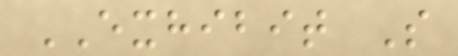EXHIBIT S
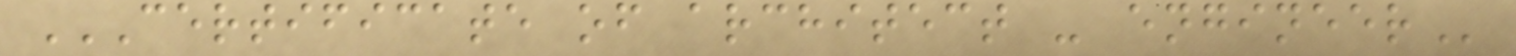CERTIFICATE OF ARCHITECT - ENGINEER
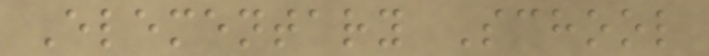Elementary School
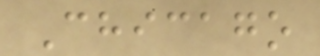Chicago
